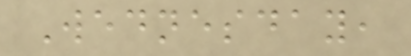Wednesday,
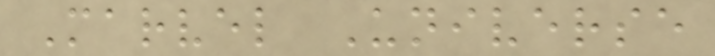Marvel Universe
